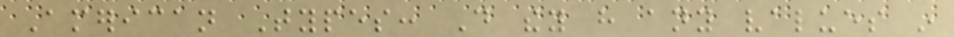American Types: Do they have any values in
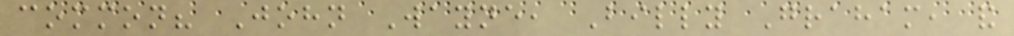common? John Wayne, Billy Graham, and
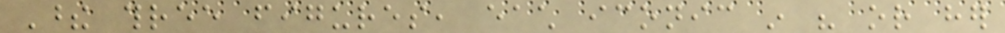These three figures, each iconic in his or her
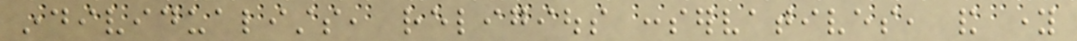individualists, religious conservatives, and young
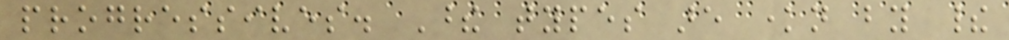progressives. These types are known by their
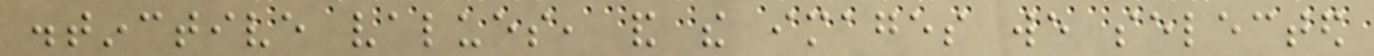distinctive values, and the images we selected
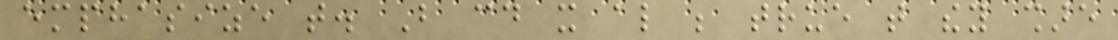emphasize that. But could it also be true that they share
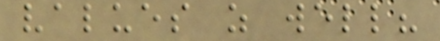values as well?
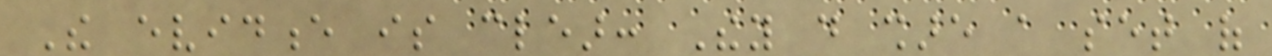The evidence is clear: They do share a set of
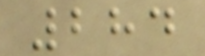284
